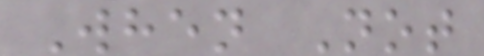When Not
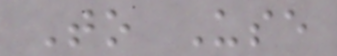To Use
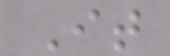It
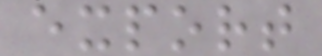export
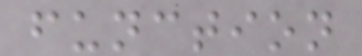function
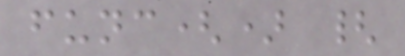func() {
